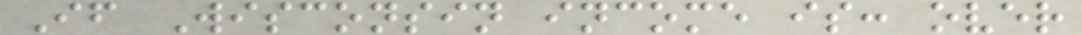If Wisconsin income is: over
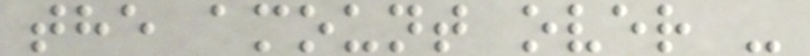the amount over -
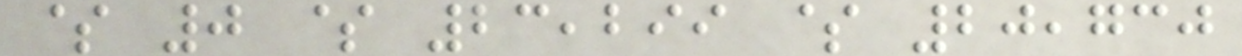$ 0 $ 23,299 $ 20,730
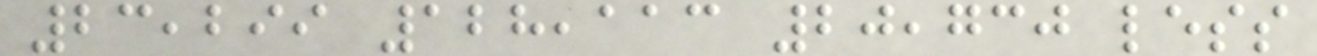23,299 128,113 20,730 less
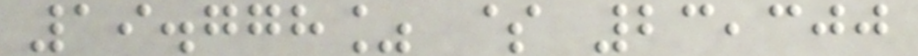19.778% $ 23,300
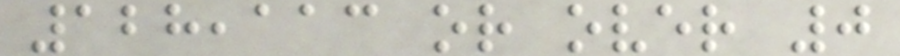128,113 or over 0
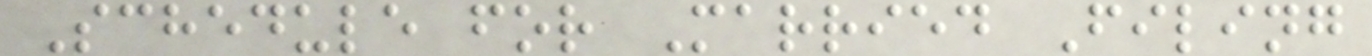Schedule for Married Filing
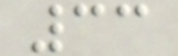33
